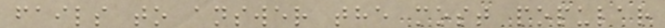fails to answer the most popular
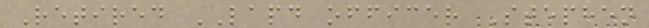Retired LAPD officer Stephen
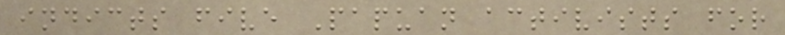indicts five Papuan activists for
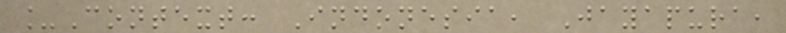_Context: Indonesia, Jayapura,
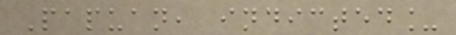Papuan, indicted_
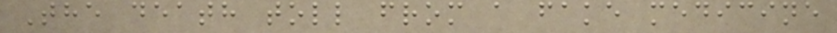The death toll from a fake medicine
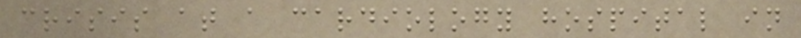crisis at a cardiology hospital in
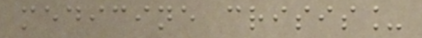medicine crisis_
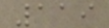119
